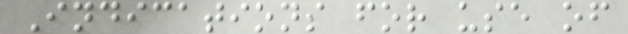Indications for use of
